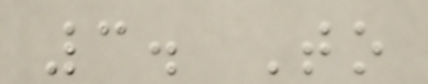3. To
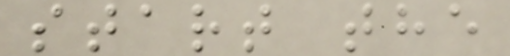start the
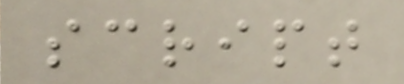script
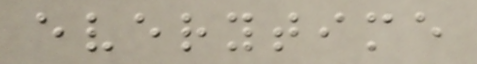everytime
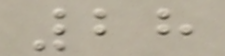28
